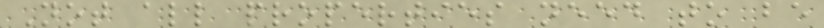Not all properties need to be
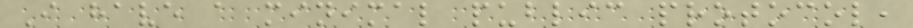I have a minimal public protocol,
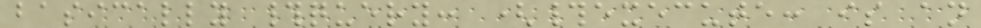basically #query: (#execute: is an
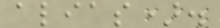alias).
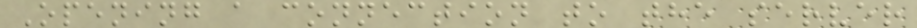Opening a connection to the server
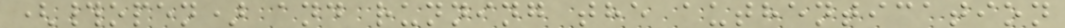(#open) and running the authentication
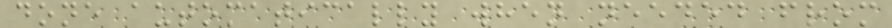done automatically when needed from
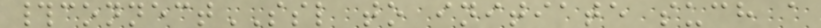#connectSSL to initiate such a
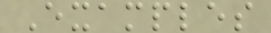Examples
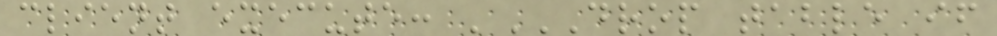client execute: 'DROP TABLE IF
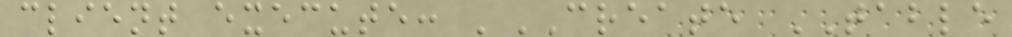client execute: 'CREATE TABLE
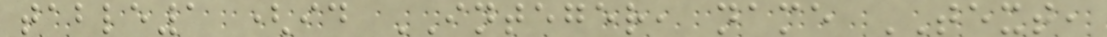table1 (id INTEGER, name TEXT,
